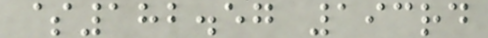$182.57 193rd
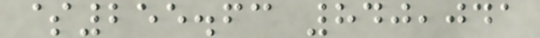$255.63 840,041
